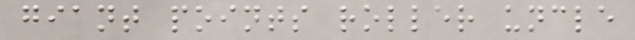giant points roller uncle
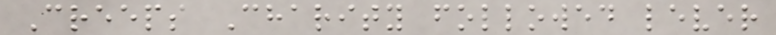Creeps Charity followed lever
